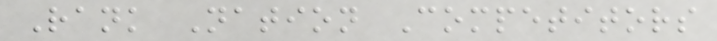Rank Nation Competitors
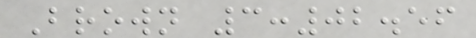Brown 3:02.56
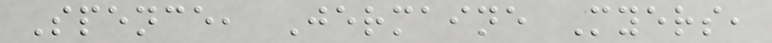Spence, Jermaine Myers,
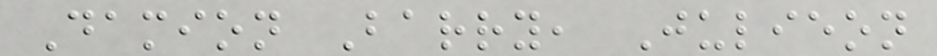Damion Barry, Julieon
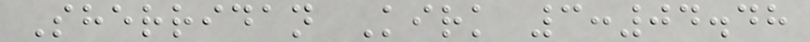Sherridan Kirk 3:04.48
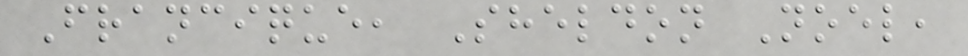Francique, Sheldon Noel,
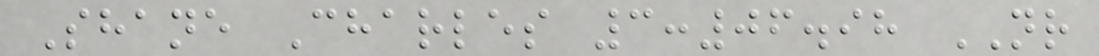Shane Charles 3:06.98 NR
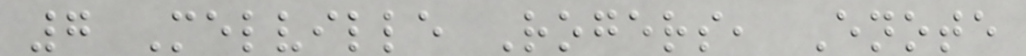7 Melville Rogers, Enote
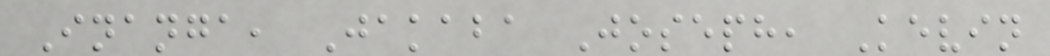Inanga, Jakaba Joseph, Kevin
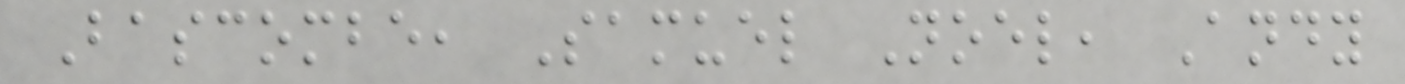Bascombe, Samuel Noel, Andy
